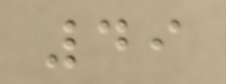49
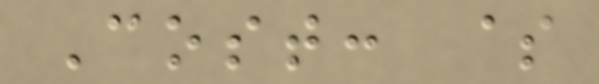Cost: $
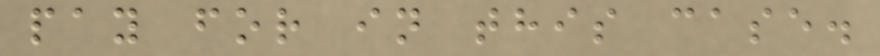pay for in this case.
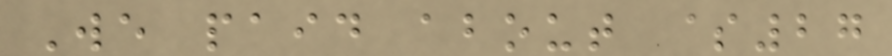We paid about $27
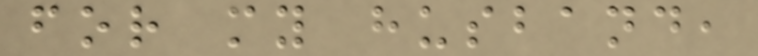for my husband,
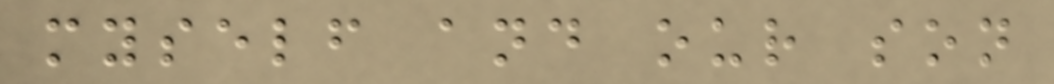myself and our son
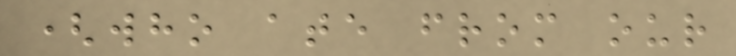(who ate from our
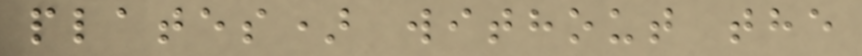plates) without the
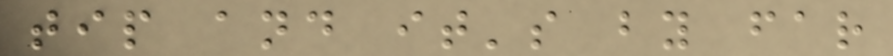tip and it's by far
